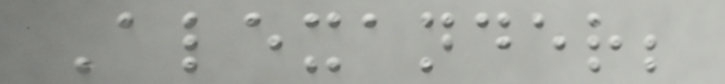Alexander;
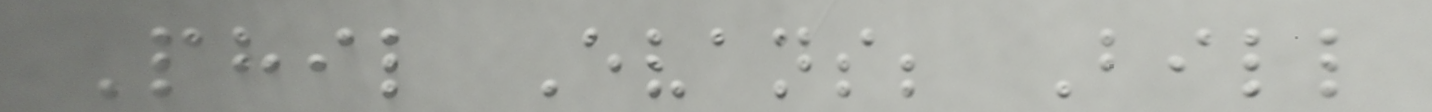Phil Evans; Bill
